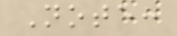Note:
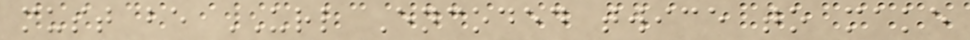must be URL Encoded twice to make
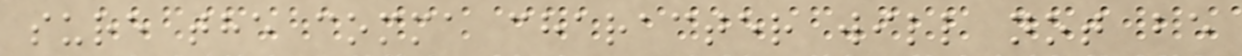sure the comma character will not be
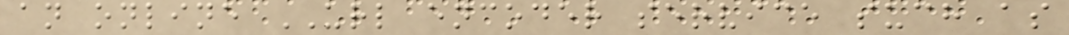an online URL encoder service such as
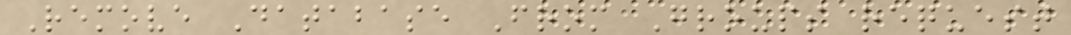Remove Database From Groups request
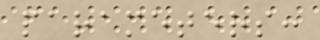parameters:
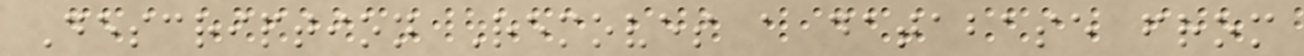Description Removes a database from
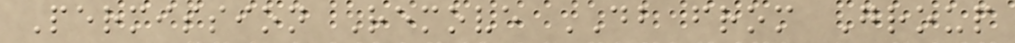Permission Remove DB from Group
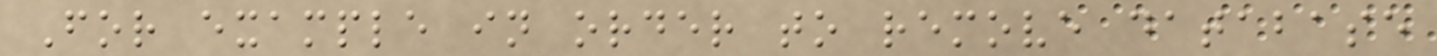For example in order to remove database
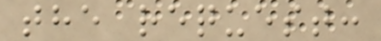the request:
